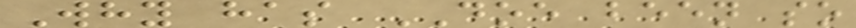Why has DOE been so
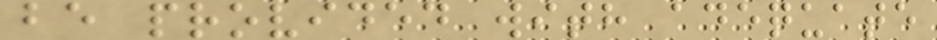be provided with adequate
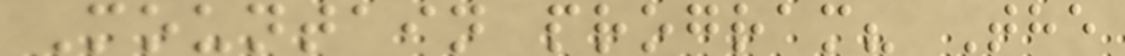Mountain program? The
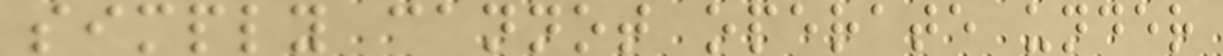simply cannot operate under
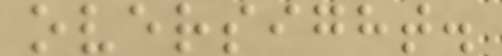oversight.
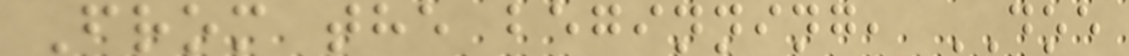From the beginning, DOE
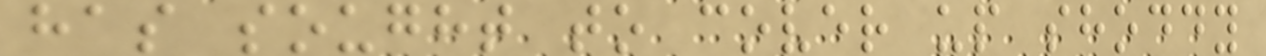has sought to cover up shoddy
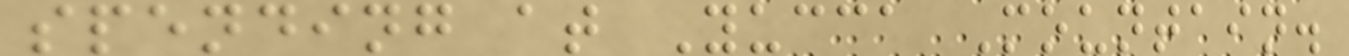spending at Yucca Mountain.
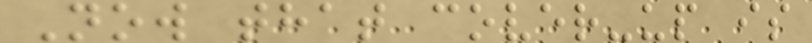Now that cover-up is
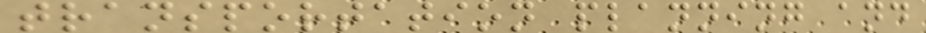transportation planning and
